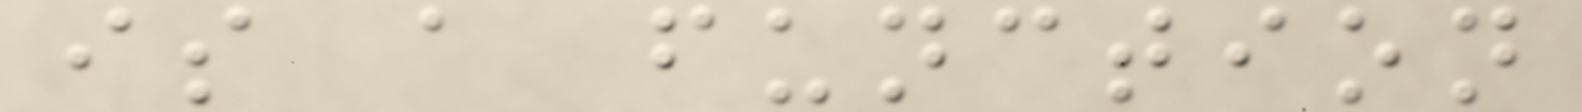is a function
